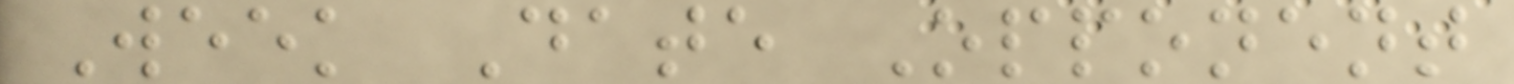Week Date Opponent
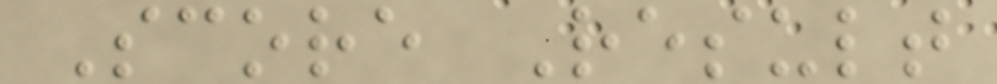Score Result
